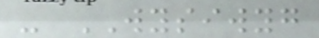- WYSIWYG
